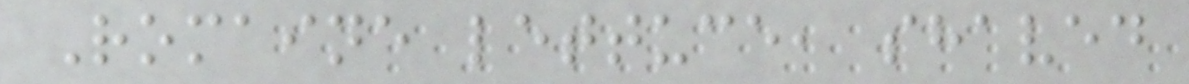Romaine lettuce, shaved
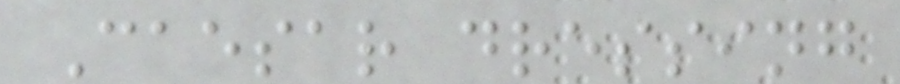Caesar dressing
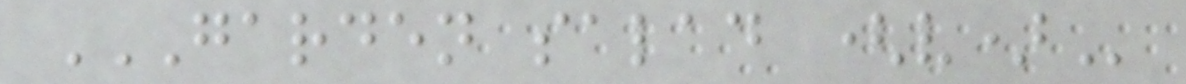GARDEN SALAD (V)
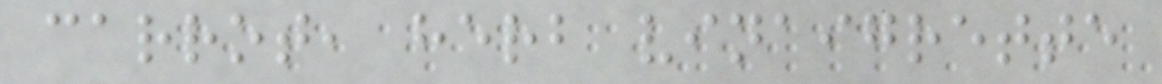carrot, herb vinaigrette
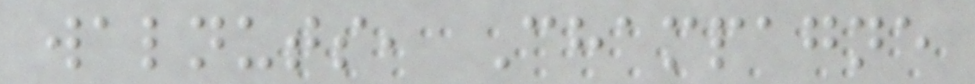walnuts, Champagne
